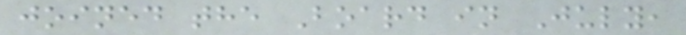joined the Board in July,
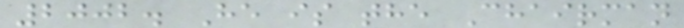2002. He is the Chairman
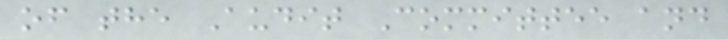of the Audit Committee and
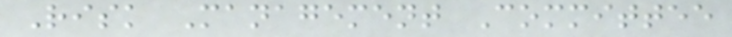Risk Management Committee
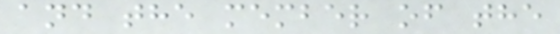and the member of the
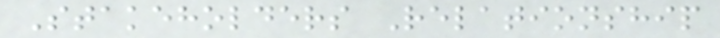Stakeholders Relationship
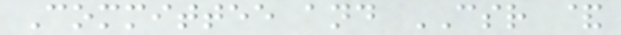Committee and CSR &
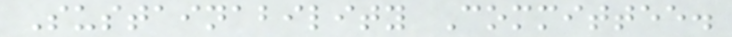Sustainability Committee.
